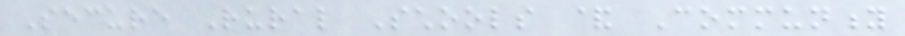Secure Rural Schools & Community
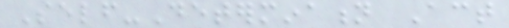Self-Determination Act
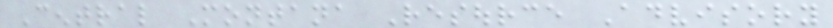Central Montana Resource Advisory
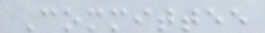Committee
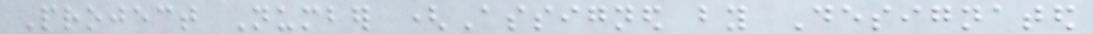Project Number (Assigned by Designated
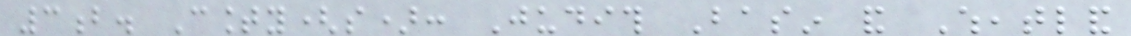3b. County(s): Judith Basin and Wheatland
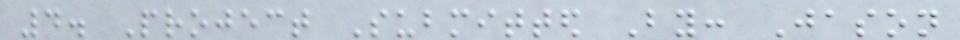4. Project Submitted By: Jason
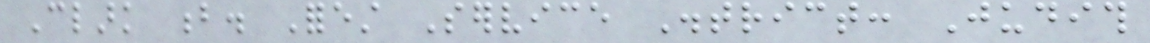Clark b. Forest Service District: Judith
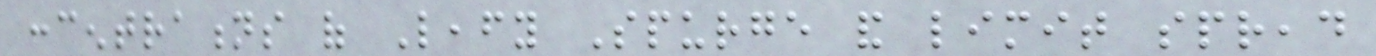concentrations of Leafy Spurge and limit spread
